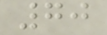70
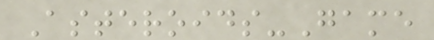Asteroids-Game
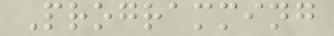Programming
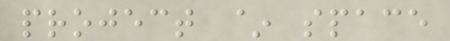project ~ space
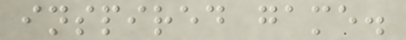inspired game.
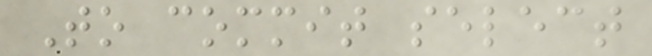To commit select
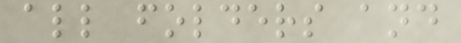all folders and
